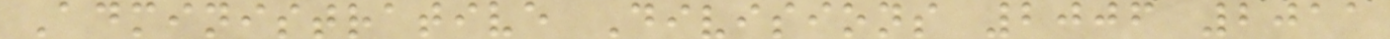Administrative Divisions 2006 2011
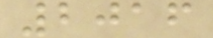2016
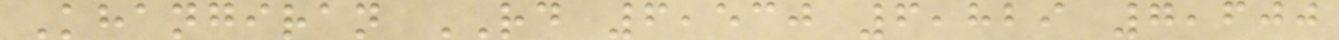Khangiran RD 6,530 6,829 7,600
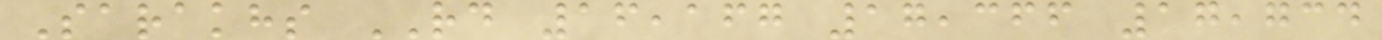Sarakhs RD 16,167 17,366 17,734
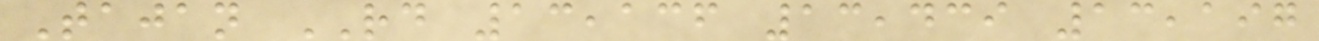Tajan RD 13,136 13,439 13,197
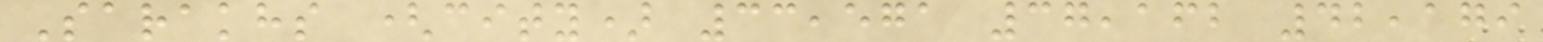Sarakhs (city) 33,571 37,162 42,179
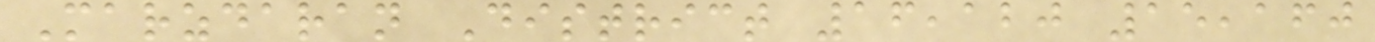Marzdaran District 16,120 15,160
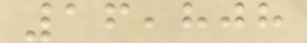16,808
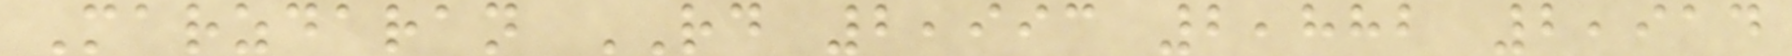Marzdaran RD 2,993 2,882 2,914
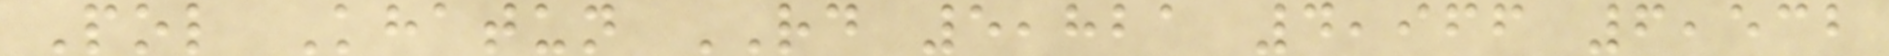Pol Khatun RD 5,821 4,966 6,532
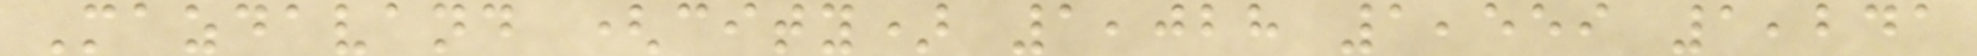Mazdavand (city) 1,028 1,559 1,241
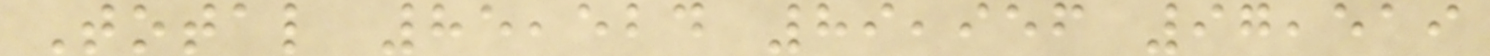Total 85,524 89,956 97,519
